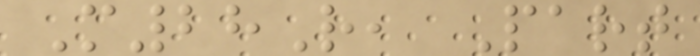M28R, Part
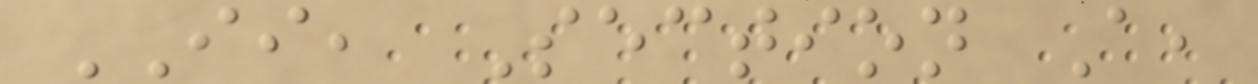II, Section A,
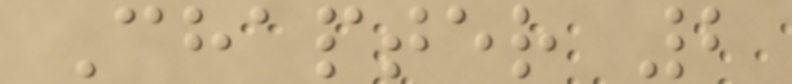Chapter 2
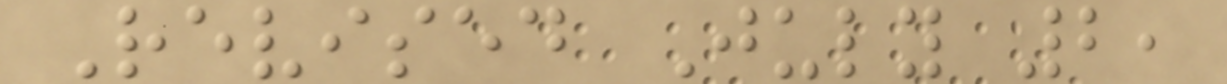Revised July 2,
